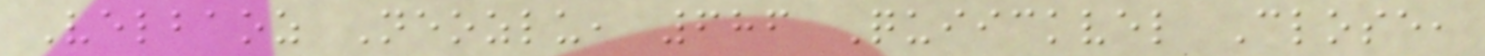Velbaoz Neozlu, 686 Quiickvel Close,
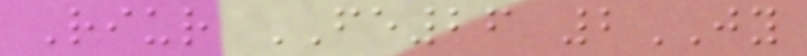Riur FE26 2JY
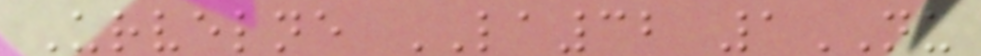Urvelne LA32 1NU
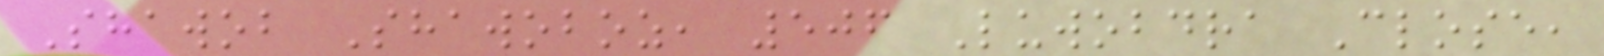Shawob Shawoboz, 506 Luwobdra Close,
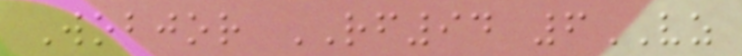Wobjor RF94 6VZ
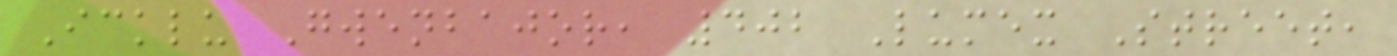Icklu Gwenbajor, 402 Lumex Street,
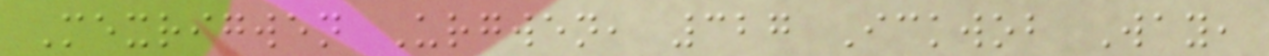Mexrigwen Urgwen, 327 Ickwob Way,
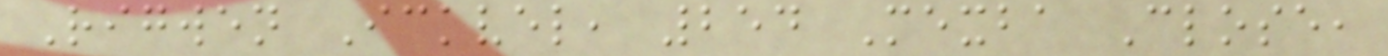Rigwen Ickvel, 254 Mexba Close,
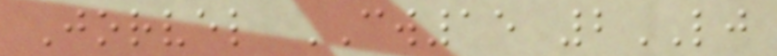Jorvel CW15 2LJ
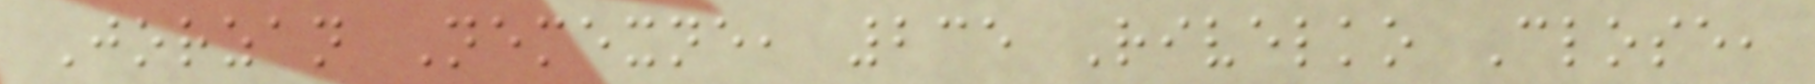Jorzan Nemexne, 235 Rivelko Close,
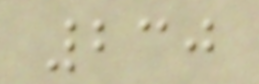230
